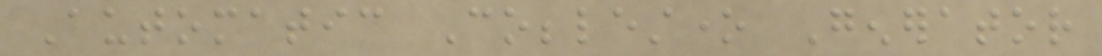Automatic Cobblestone Generator
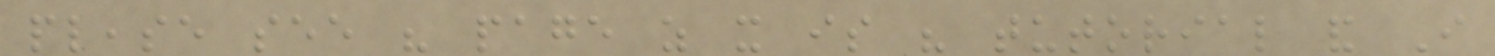please see his page as it is his tutorial and I
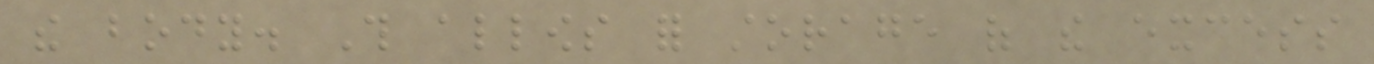the body. This allows for storage of the excess
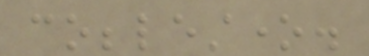cobblestone.
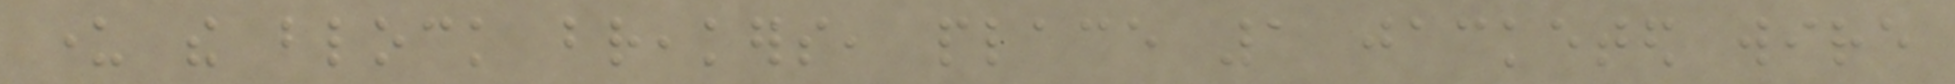under the block breakers, place 1 jacketed wire
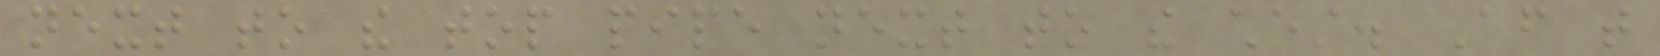next to the top pipe next to the chest. After that
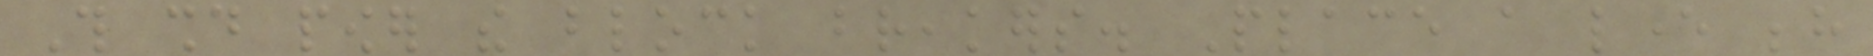This should power the block breakers. Place a lever behind
